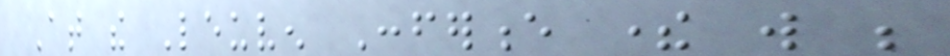At the Leuven Conference there will be
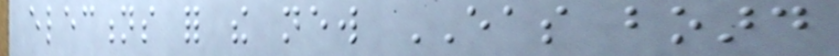elections for the new EAS board
